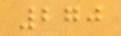270
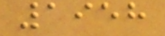1958
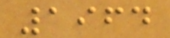1964
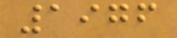1976
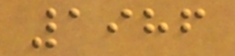1986
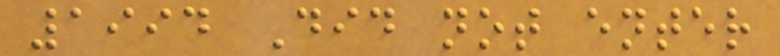1994 Did not enter
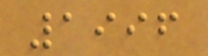1996
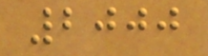2000
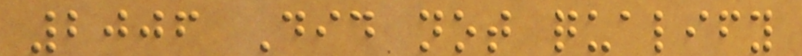2006 Did not qualify
